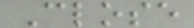Close
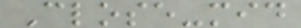Close-mid
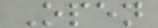Open
